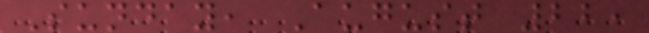Sunday, August 22,
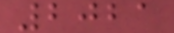2021
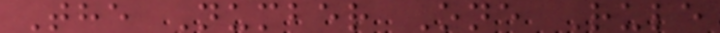The Number One Rule
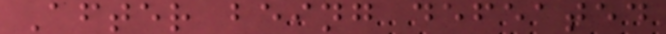After being defeated
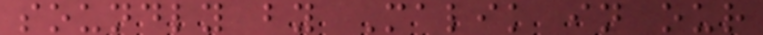soundly by Malik in our
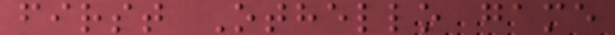first Othello game
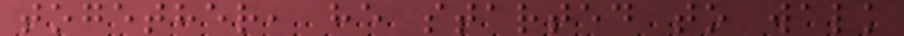together, he started to walk
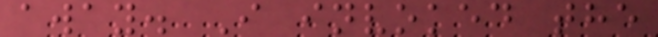away. I invoked the
